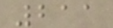211
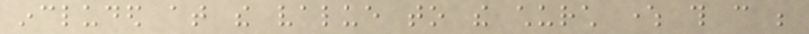included at the value to the church where this can be
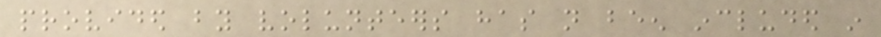provided by volunteers has not been included in
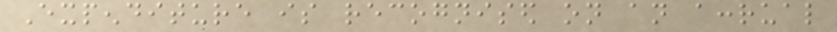Expenditure is recognised on an accrual
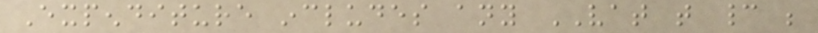Expenditure includes any VAT that cannot be
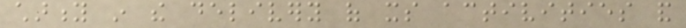charity in the delivery of its activities and
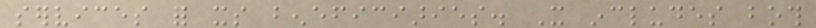services for its beneficiaries. It includes both
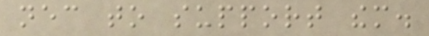necessary to support them.
